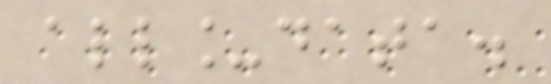all_data.
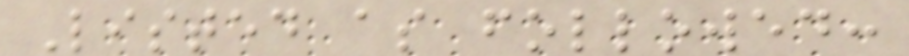Listed as followed:
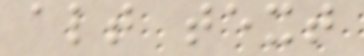alt text
